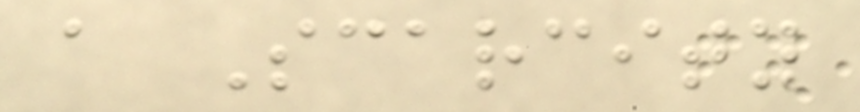a Scarcity
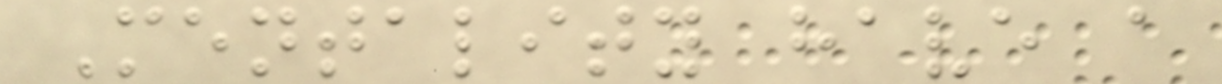Mentality have a
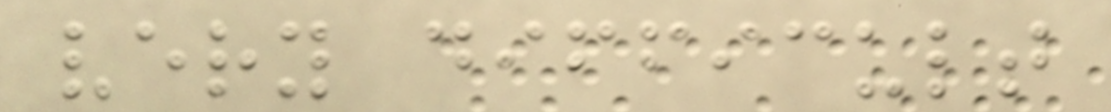very difficult
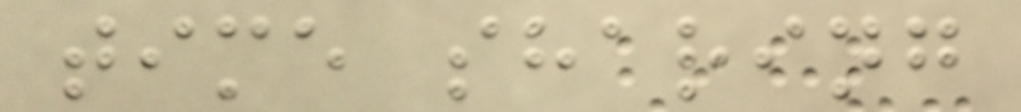time sharing
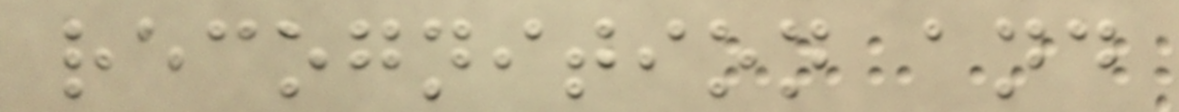recognition and
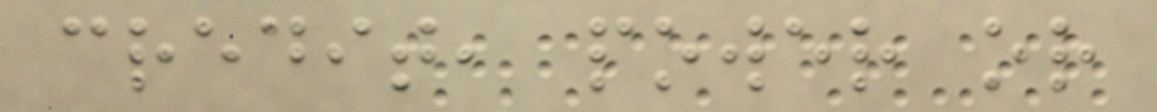credit, power or
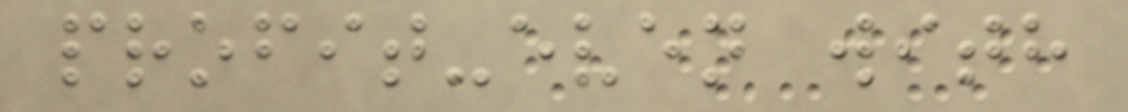profit-even with
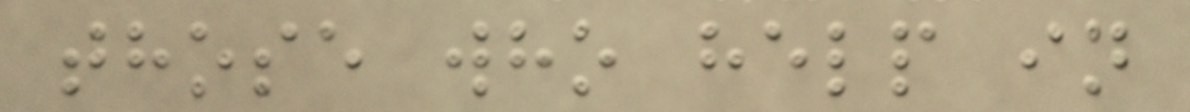those who help in
